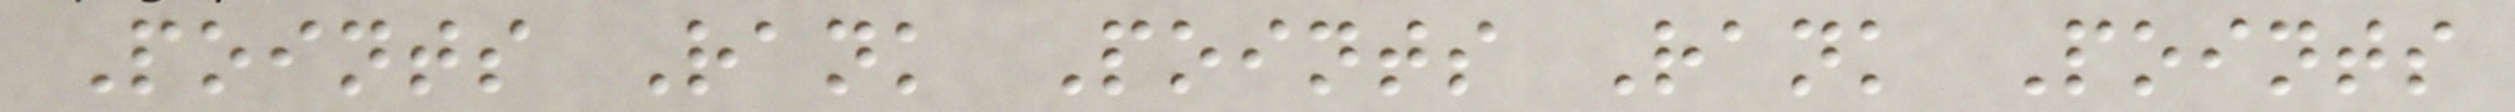Points Rank Points Rank Points
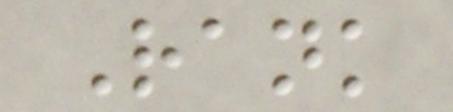Rank
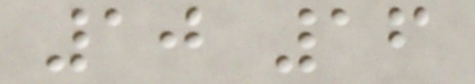10 16
